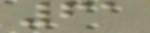61
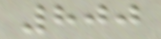800
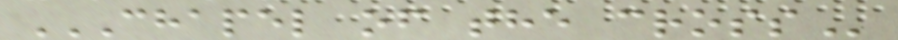CHAPEL OF THE CROSS
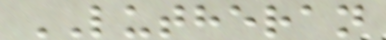LUTHERAN
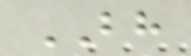BH
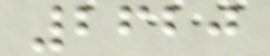2620
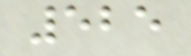525
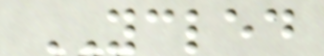YCLED
